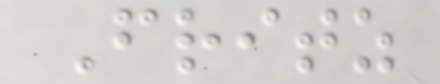Fritz
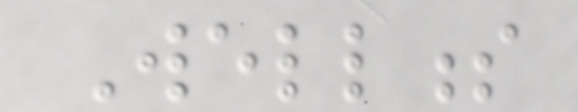Wellness
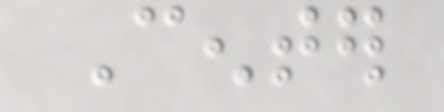Center
